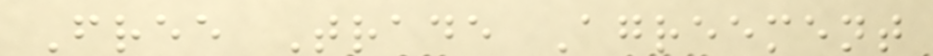Free Trade Agreement
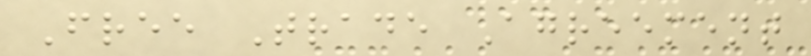Free Trade Agreement
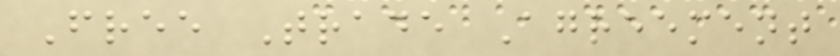Free Trade Agreement
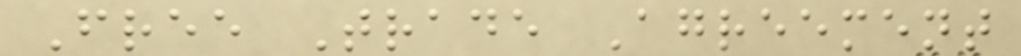Free Trade Agreement
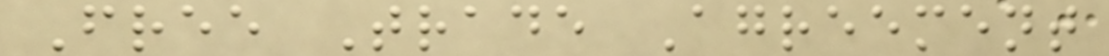Free Trade Agreement
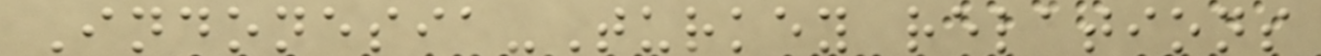Indonesia-Turkey relations
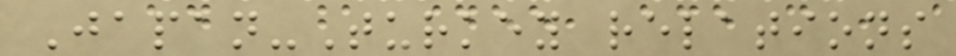Japan-Turkey relations
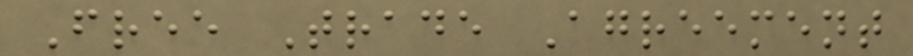Free Trade Agreement
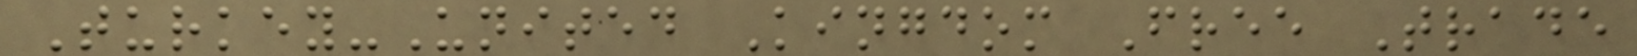Turkey-United Kingdom Free Trade
